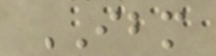IBM
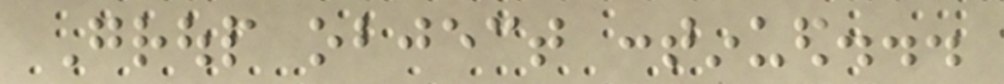Group object continued...
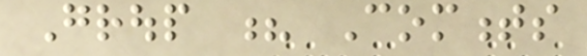Group ? Comments
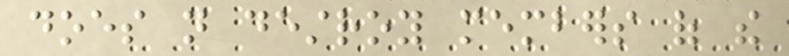does not destroy members of the
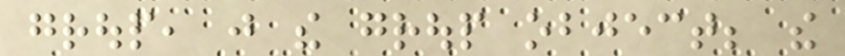group, just the group object; the
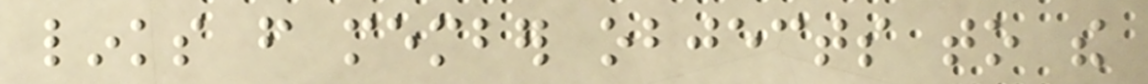links from member objects to the
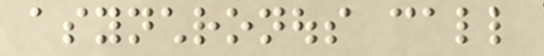asynchronous call
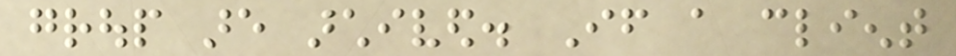group are archived. If a client
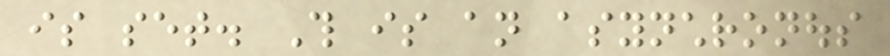is set. This is an asynchronous
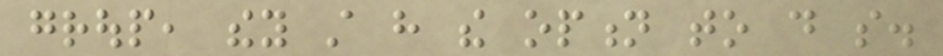group, they still have the option to do so.
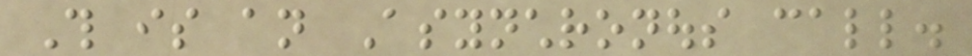This is an Asynchronous call.
